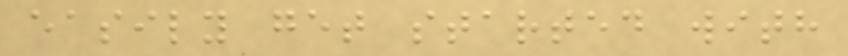easily get started with
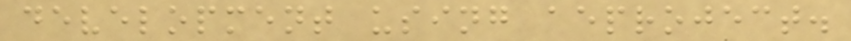development using aeproject.
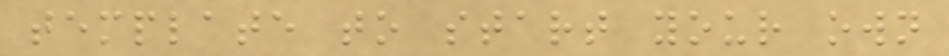template to start your own
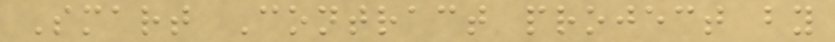Smart Contract project by
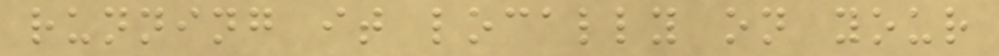running it locally on your
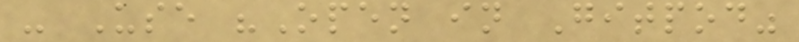- Use "Open in Gitpod"
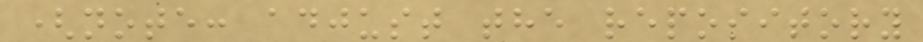(note: adjust the repository
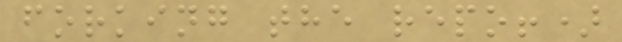forking the repo!)
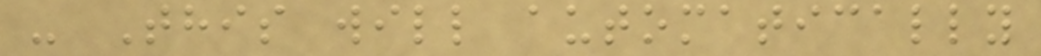- This will automatically
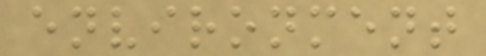environment
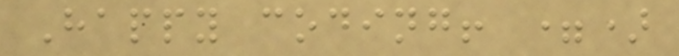Happy coding! =)
